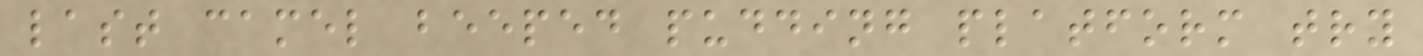last camel beeped pudding platform try
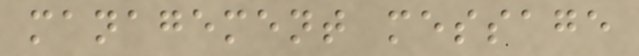management message
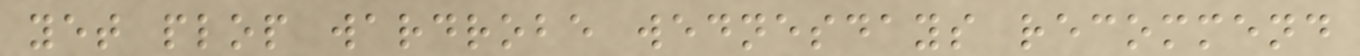yet plop wardrobe wednesdays recommend
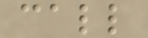call
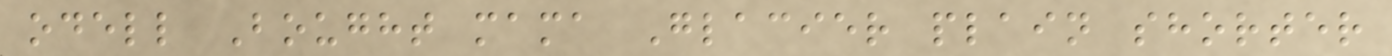odell Bought mama Glacier plain shorter
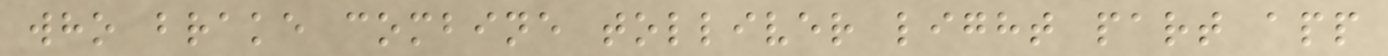who brake combine tolliver light part app
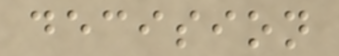decision
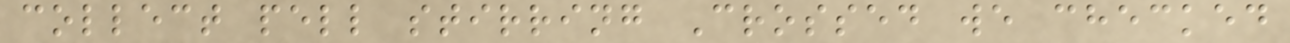collect pell stirring Crossed we checked
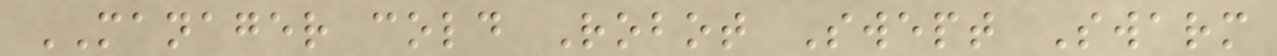MANAGER cold Robot Swept Swarm
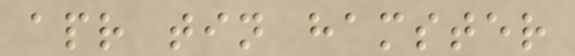apr tin hamster
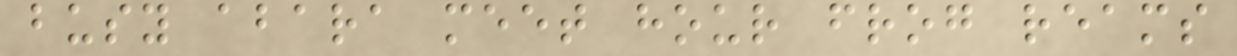busy abara meet hour frog reams
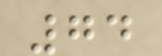74
